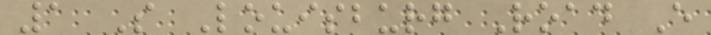1 S Louisburg Road E
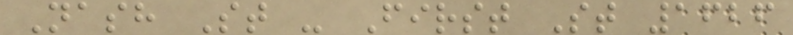Nash St - First St 1626
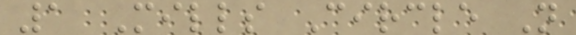1 Mills Circle N
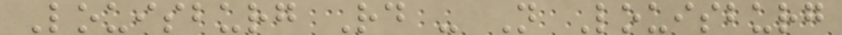Louisburg Rd - N Louisburg
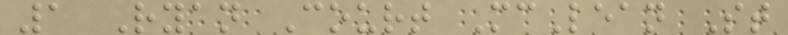1 Ryan Court McLean St
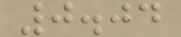0.04
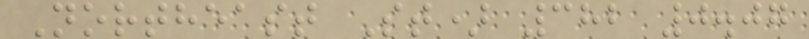Northeast St) 382 0.07
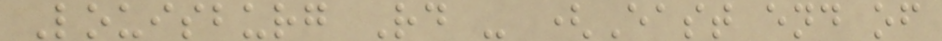Louisburg Rd - (East end of
